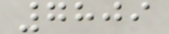7809
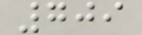709
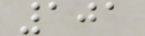101
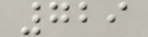729
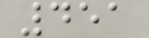451
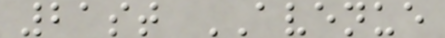21st AVENUE
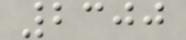2300
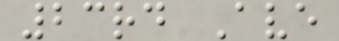23rd Ave
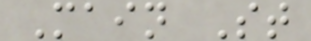Main St
